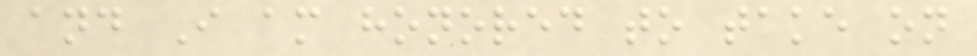and I am honored to take on
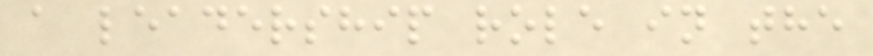a leadership role in the
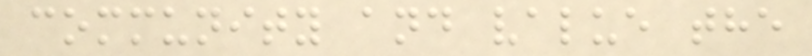community and value the
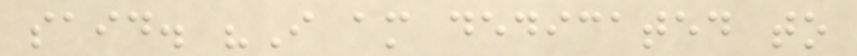said. "I am dedicated to
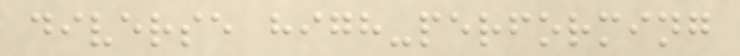diverse high-performing
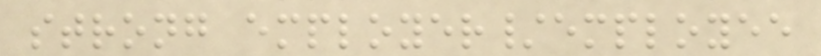strong employer/employee
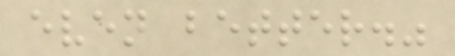even better."
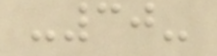-30-
